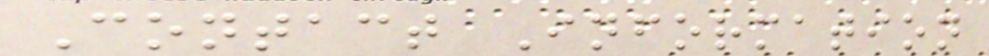Contact Information
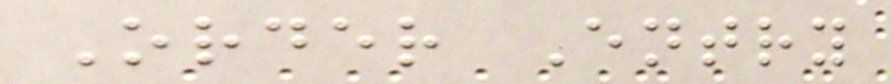Order Entry
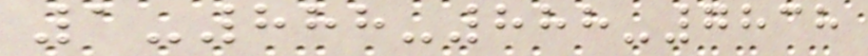1-888-888-7838
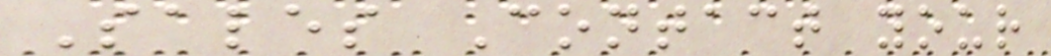Sales Contact your
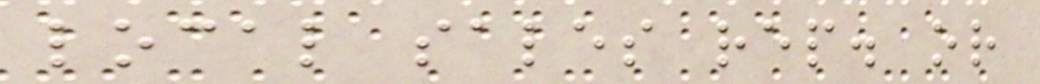local sales rep. or
